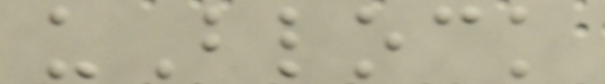uBlock
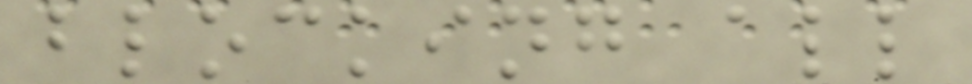blocking all
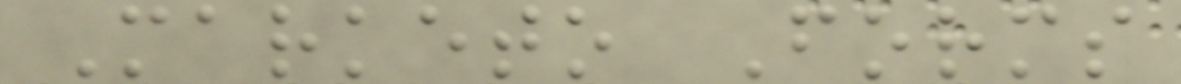Marketo Forms
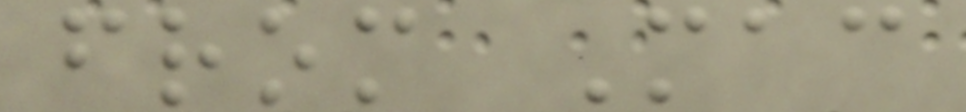from Mac
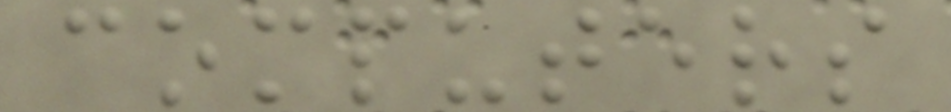computers
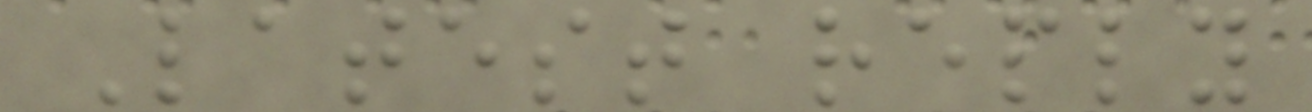Latest reply
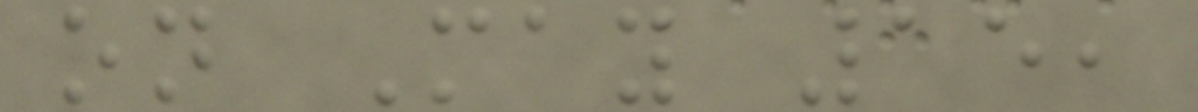on May 15,
